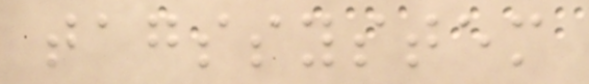tagssystem
